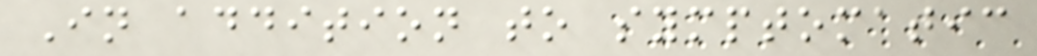In addition to symptomatic
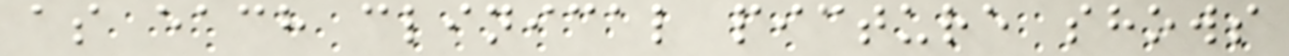as each clinical picture shows
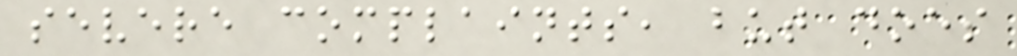severe complaints, but does
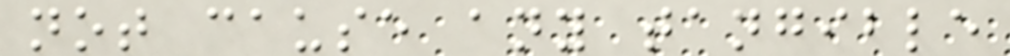not cause any tangible
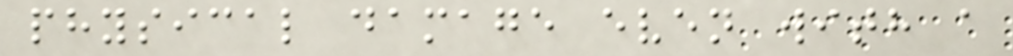physical damage even with a
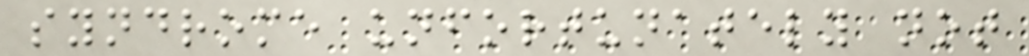syndrome unfortunately not
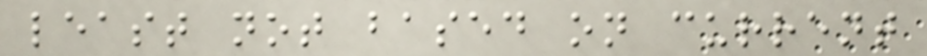least not based on current
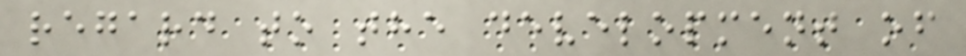regard to the development of
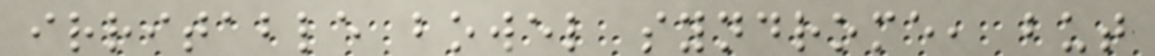irritable bowel syndrome, but
